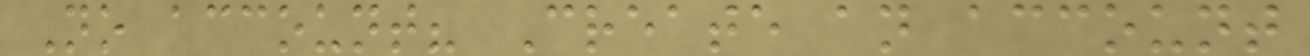No account? Create an account
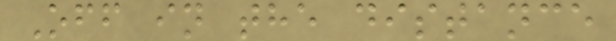Off in the distance
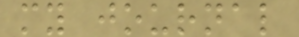my journal
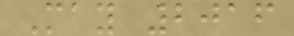May 2016
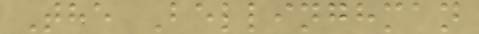The Bellinghman
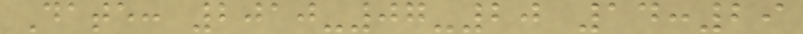Date: 2010-07-20 14:29
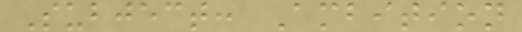Subject: Ambition
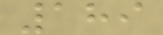189
